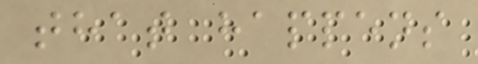that happens
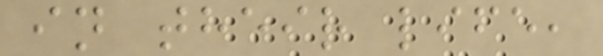in their life,
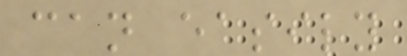can easily
